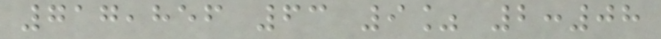717,856 63 9% 2:08
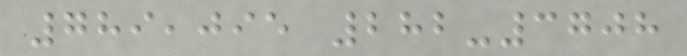789,095 282-3708
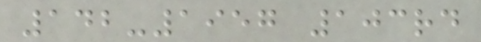142-1957 103rd
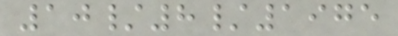10/8/1975
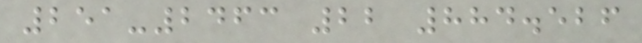251-2463 22 884.526
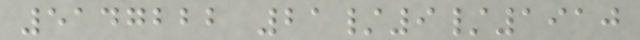5147222 21/9/1910
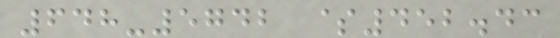648-5742 $452.43
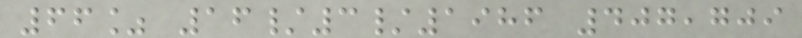66% 16/3/1986 407,709
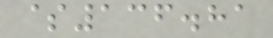$136.81
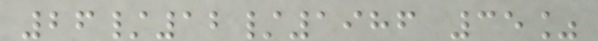26/12/1986 35%
